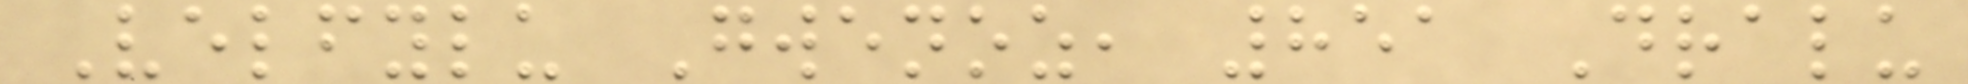Velfylu Gwenoz, 851 Dralu
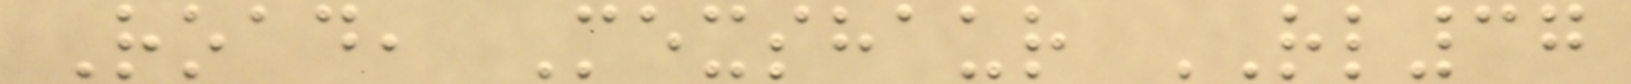Road, Mexshaur RL37
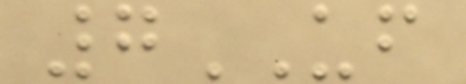7UF
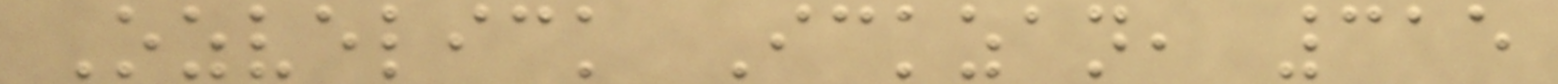Ozvelick Ickzan, 315
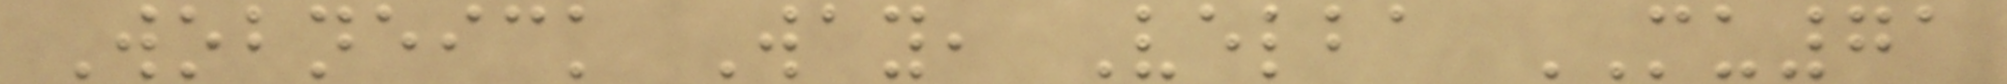Wobneick Way, Velba MU71
